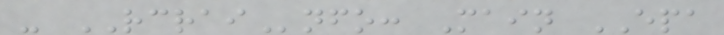- RCRAInfo: Main EPA
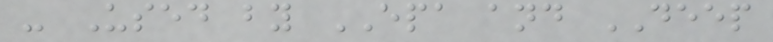- Used by EPA and DEEP
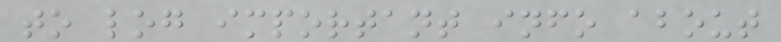to log important info about
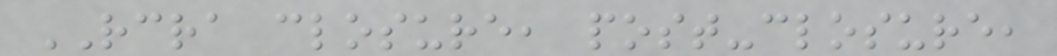RCRA closure, post-closure,
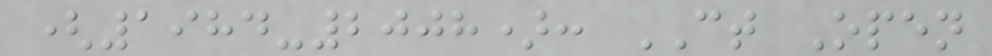(1984-2008): CT Open
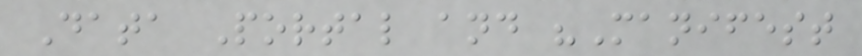Data Portal and "Manifest
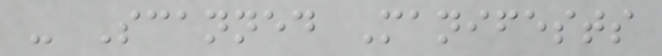- Scanned Manifests
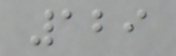129
